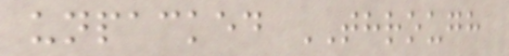unpacked THROUGH
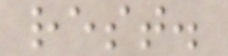rest.
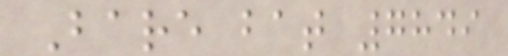Bare bat 7849
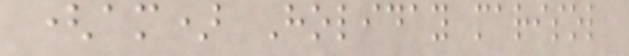(am) Holiday marisol
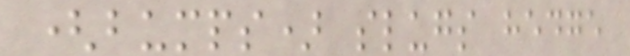(bumps) slugs hedge
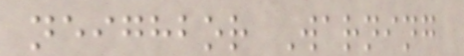neighbor Warning
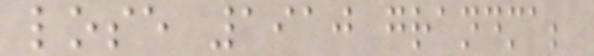lose 1910 grandma;
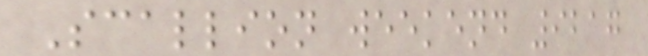Scallion weekend 9217
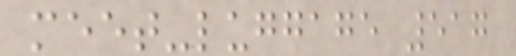meet-luggage 517
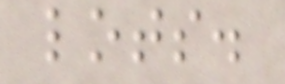lots.
